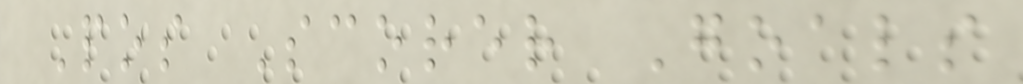Pos Scorer Goals
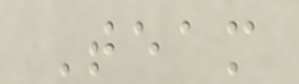Team
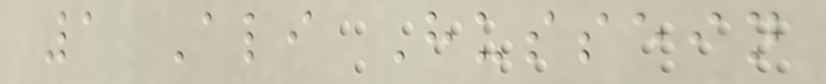1 Ali Hussein
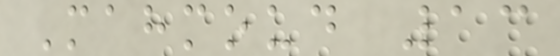Mahmoud 13
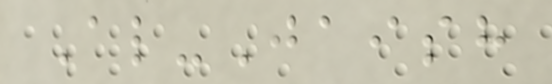Al-Jaish
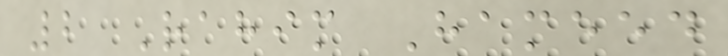2 Rahim Hameed
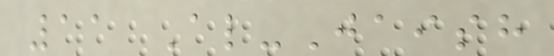11 Al-Jaish
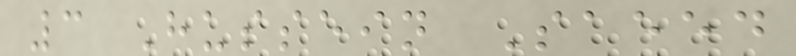3 Hussein Saeed
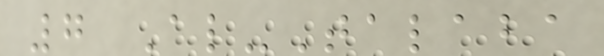7 Al-Talaba
